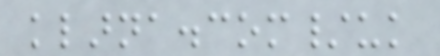klarna.com/uk
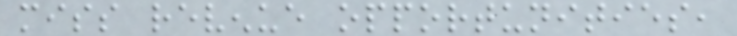miss revenue opportunities,
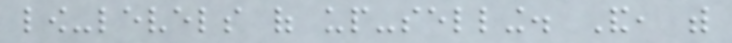low-levels of up-selling. And, with
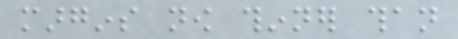margins now thinner than
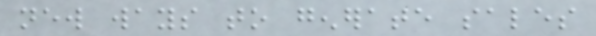new ways to generate sales
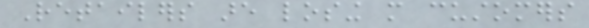Retailers are losing more customers
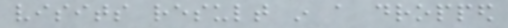visits result in a dropped
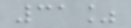31%
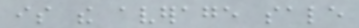is the average sale
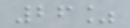26%
